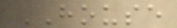HOUSE
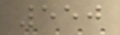550
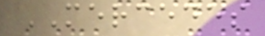MERCEDES
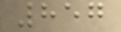857
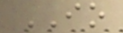IO
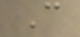C
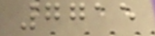7715
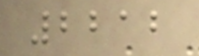2212
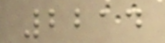2214
